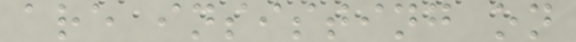are insisting on
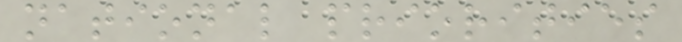national priorities
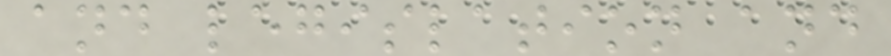and legislation and
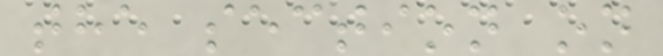the section on
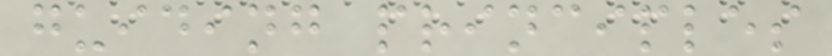guiding principles
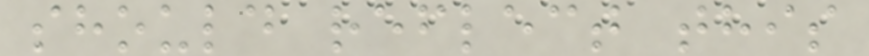should reflect this
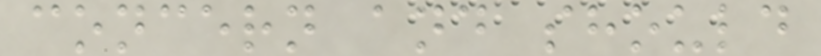concern and should
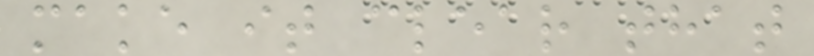make it clear that
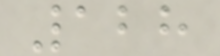128
